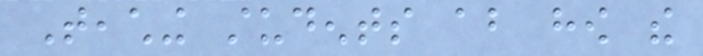Teaching students about how the
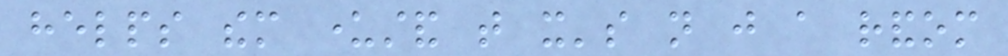helps them understand that it's not just a random
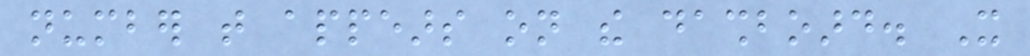number that appears on the dashboard. It
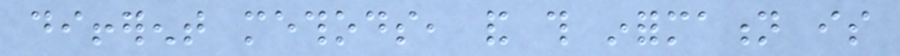different methods, and this information is
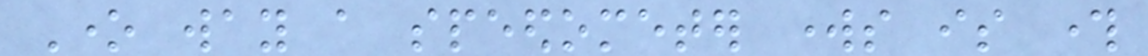One way a speedometer works is through
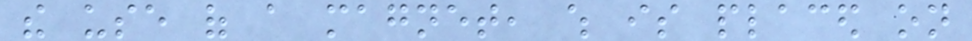the use of a magnet, which is placed on
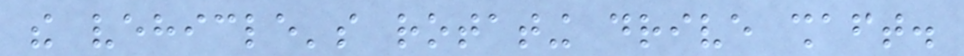the vehicle's rotating drive shaft.
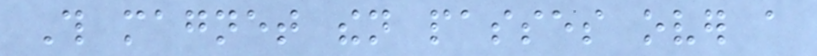This magnet then passes over a
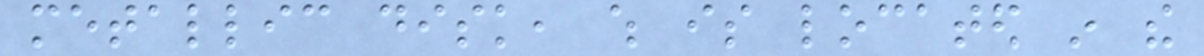metallic disk, which is located in the
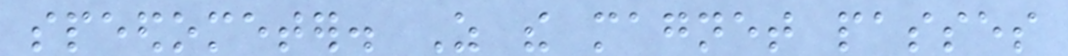speedometer. As the magnet passes
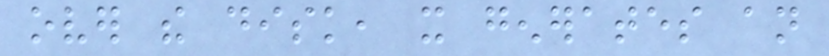over the disk, it generates an
